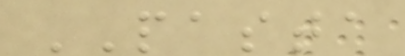PASTA
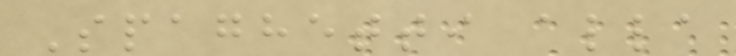Spaghetti alla
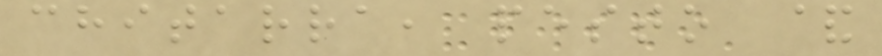chitarra, pesto &
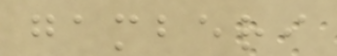gamberi
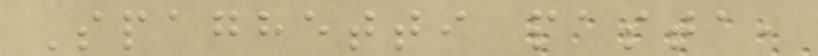Spaghetti pasta,
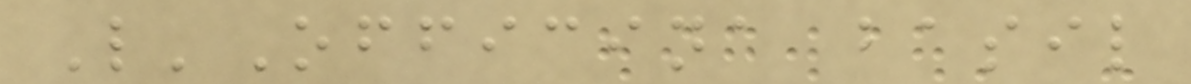L'Officina basil
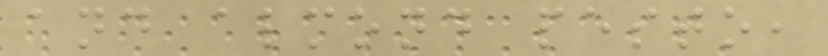and almond pesto,
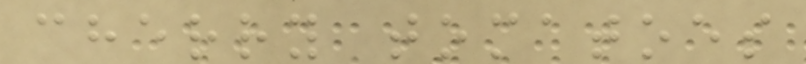cherry tomatoes
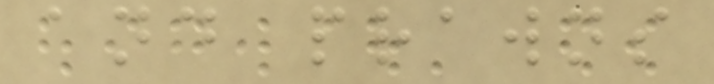and prawns
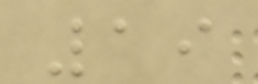19
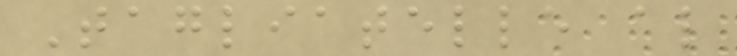Tagliatelle al
